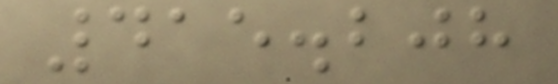415.208
